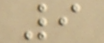9
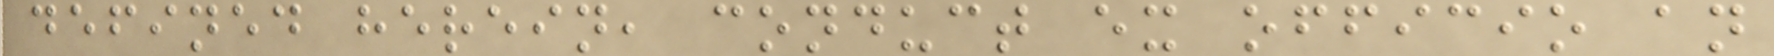defined herein, conduct ex officio an
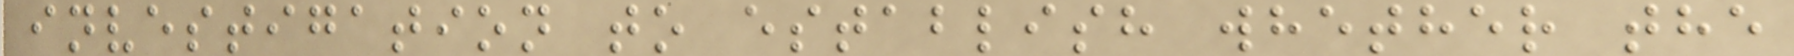investigation to establish whether the
